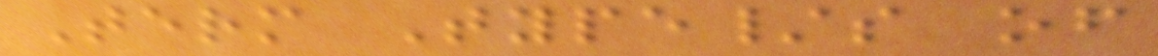Term Type/s of
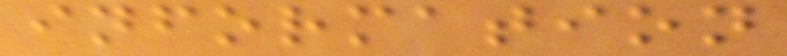information
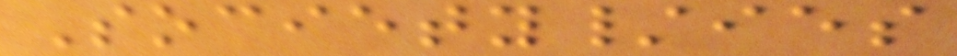Society/ies
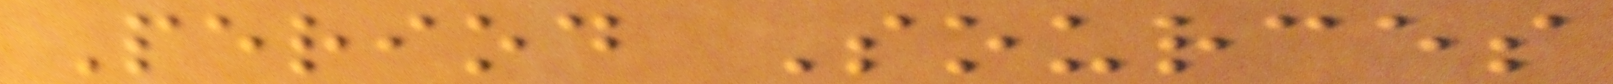Period Sources
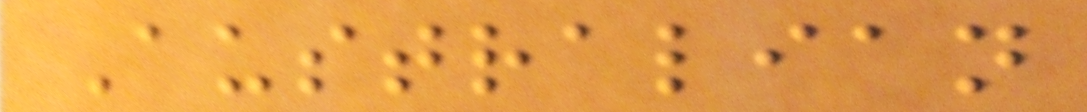Australian
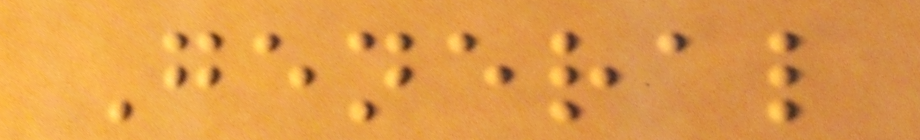General
